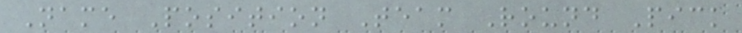Name Position Team Round Pick
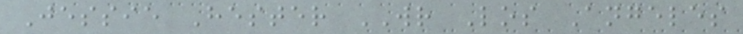Jessie Hester WR Los Angeles
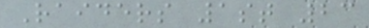Raiders 1st 23
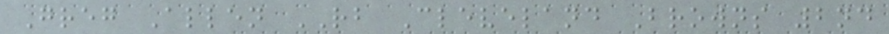Greg Allen RB Cleveland Browns 2nd
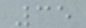35
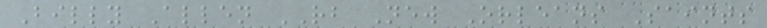Billy Allen RB New Orleans Saints
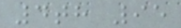4th 95
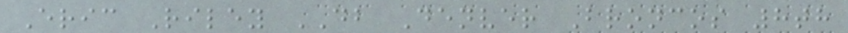Eric Riley DB Denver Broncos 8th
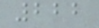222
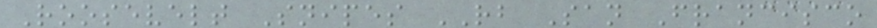Roosevelt Snipes RB San Francisco
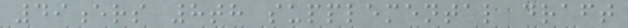49ers 8th supplemental draft
